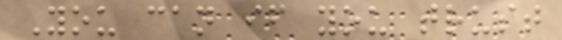You can if you trust
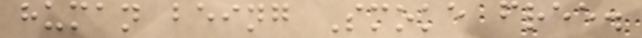human being Smoke free.
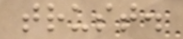trust.
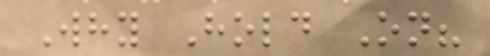Why Hold On?
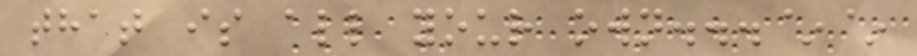that is all your own...~~
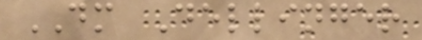DM Dellinger
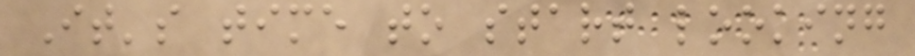It's time to start looking
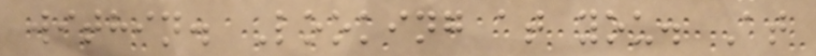within. Looking at you. At
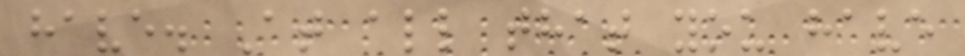have. At all that you have
